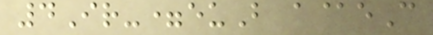4Ir-=euB a@eC
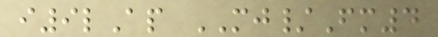i9lAp MJ/Fm4
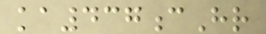ka437cHr
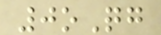0oQg
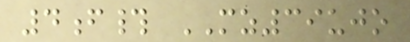4f# MZ39ujo
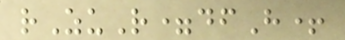rZuR=dfH+
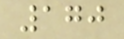170
